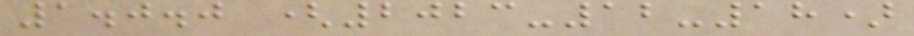1.0.0 (2023-12-18)
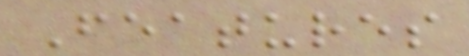Features
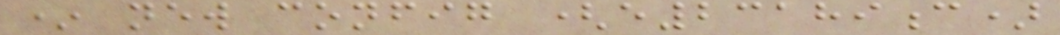* new config (e23189c)
